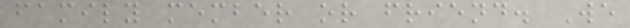family member or friend. We
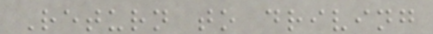Return to driving
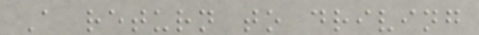A return to driving
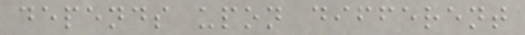depends upon different
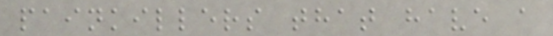painkillers that have a
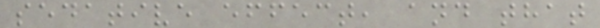sedative effect, and that
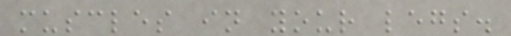muscles in your legs.
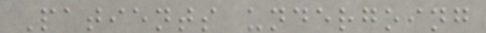Patients undergoing
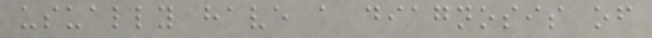usually have a diagnosis of
